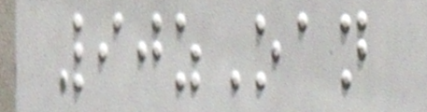90zOan
